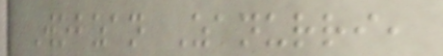Wobzan Zanurri,
